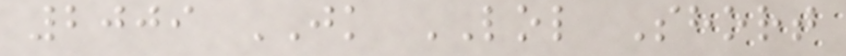2009 JK LOL Short
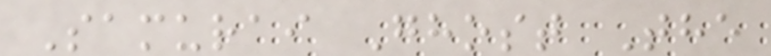Samurai Ghost The
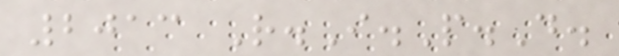2013 R.I.P.D.
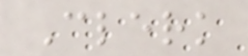Clerk
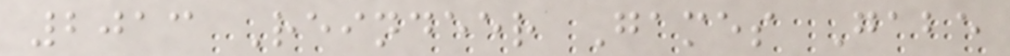2013 Reindeer Games Gabe
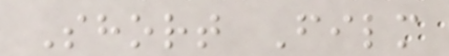Short Film
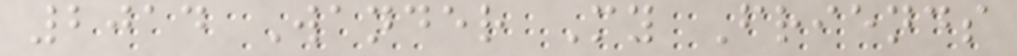2014 Wander My Friends
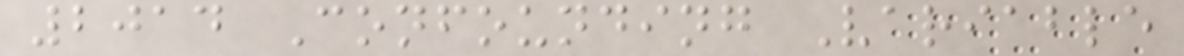2014 Confounding Variable
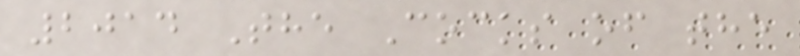2014 The Cocks of the
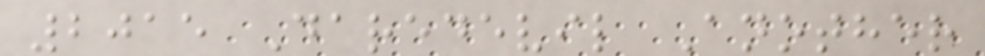2015 Daredevil Another
